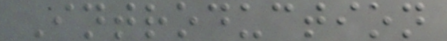Introduction
